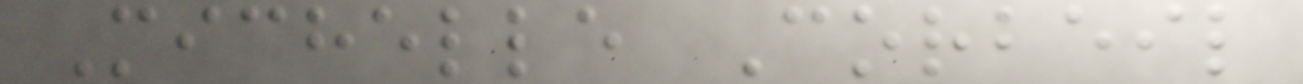Michelle Corbeil
